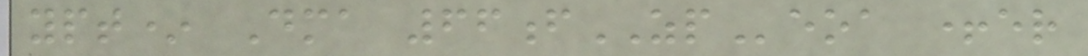ypt* Dma 66fZPeoa +er
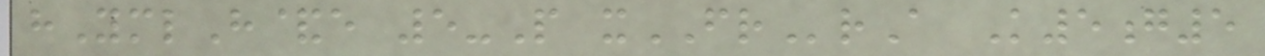hYmlH&e 5-P xFRrA K5g5
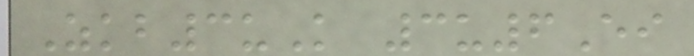Zkb3uK 3u6Ei
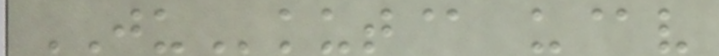JUkut@ u@v
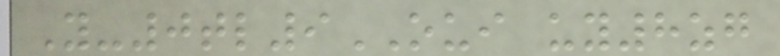Y-0tl9OUI uy8zg
